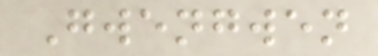Gwengwen
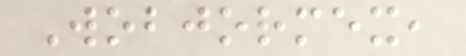Wobjormex,
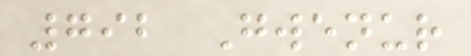792 Gwenur
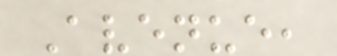Avenue,
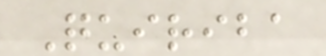Quiriba
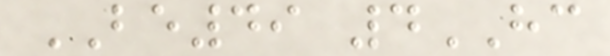BE49 4HC
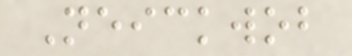Neickwob
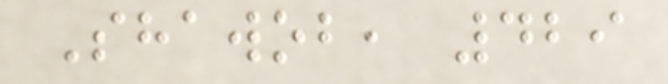Shawob, 429
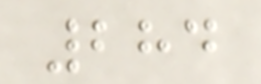284
